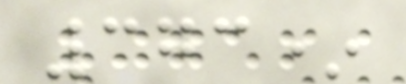373*
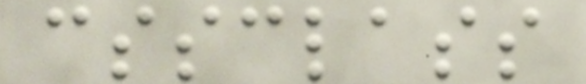cssclass
